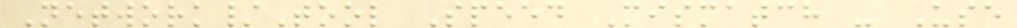Network/Tool Speed Mismatch - Use
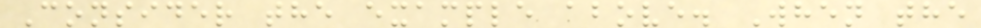Consider the example above. When the
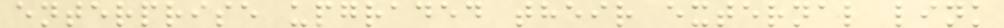enterprise upgraded their external link
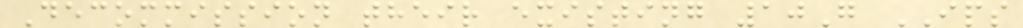Decommission their existing 10G IPS
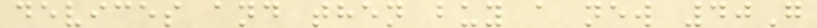devices and then buy a new 40G
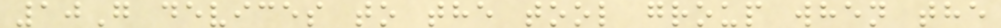10G devices to the tool group when the
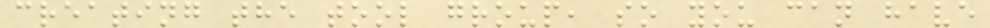creating the tool group, so you can have
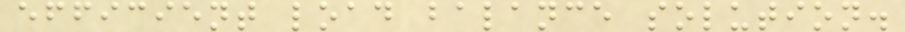efficient load balance solution.
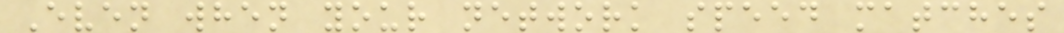Even when your network speed matches
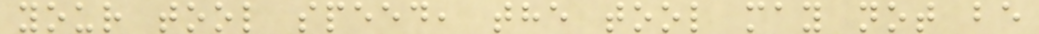your tool speed, the tool may not be
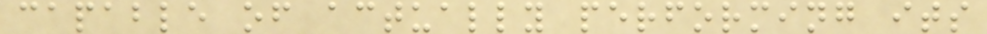capable of actually performing its
